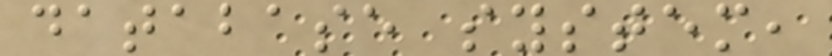database system,
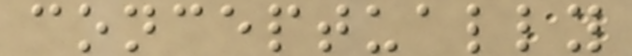conceptually
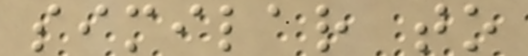similar to
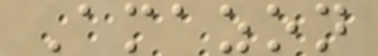Amazon
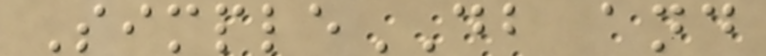SimpleDB and
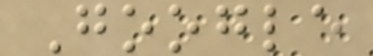Google
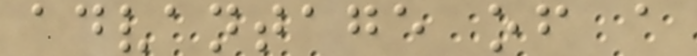advantage of a
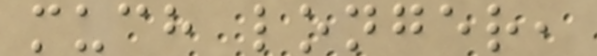much longer,
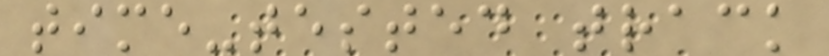time-tested track
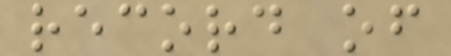record of
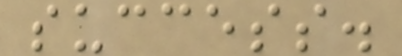success.
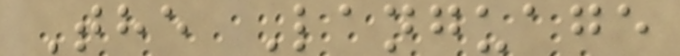The Language
